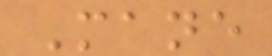Mane
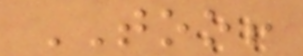TOO!
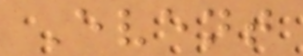Event
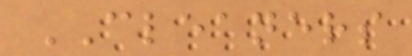CLEANERS
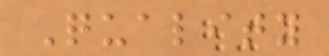Quality
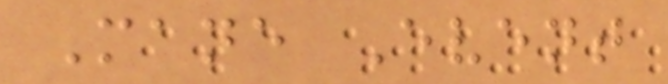Mane Event
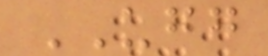UGG
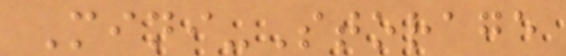Mini-Storage
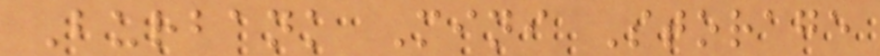Burbank Mini Storage
